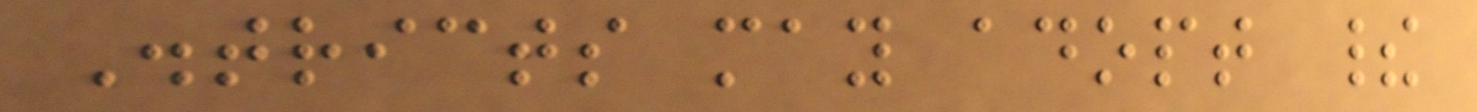Districts may adopt their
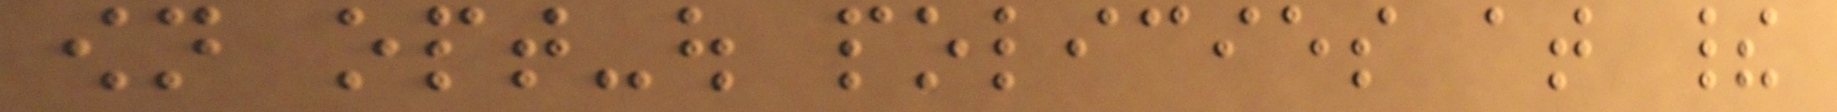own opt-out policies at their
